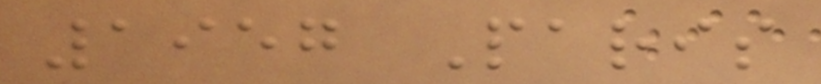1957 Paris
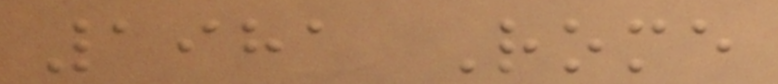1981 Rome
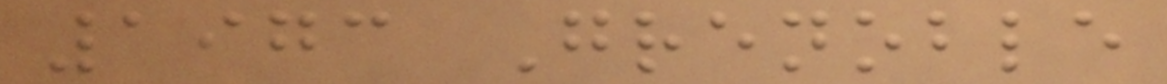1973 Grenoble
